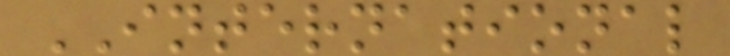INTERNATIONAL
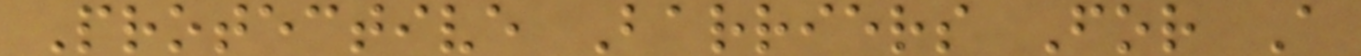Protective Barriers For A
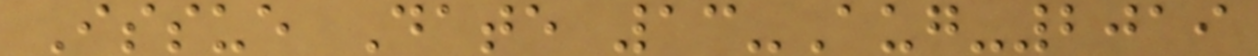Issue Date 13-Aug-2019
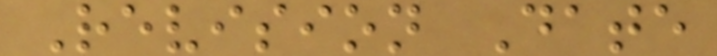Revision Date
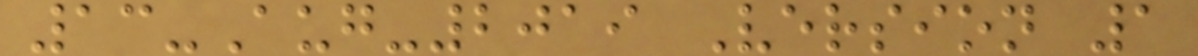13-Aug-2019 Version 1
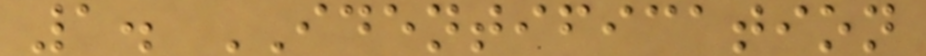1. IDENTIFICATION
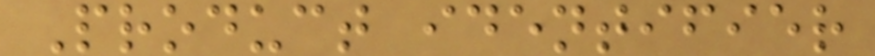Product identifier
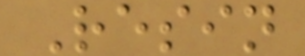Resin
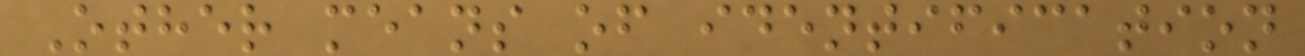Other means of identification
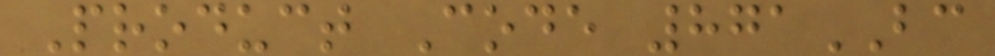Product Code 871BC
